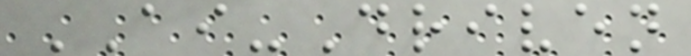AI-Driven
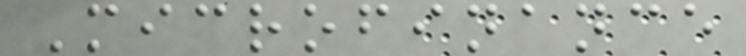Microfinance
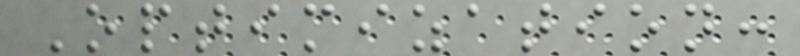Optimization:
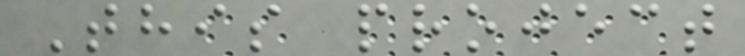This project
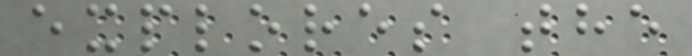explores the
